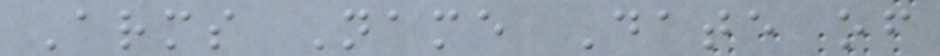Arms Name Date of
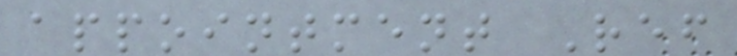appointment Ref
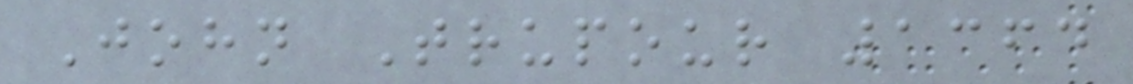John Trupour 1364
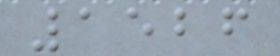1526
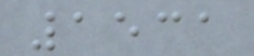1531
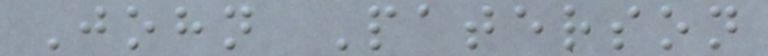John Paterson
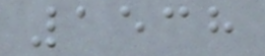1538
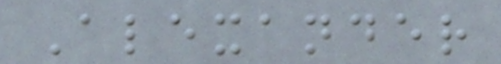Alexander
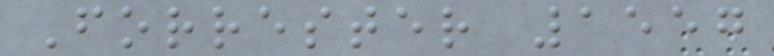Forrester 1557
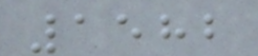1582
